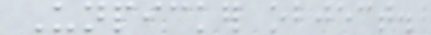Unpicker object.
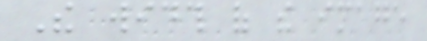The width of the image
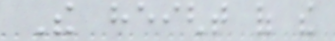The height of the
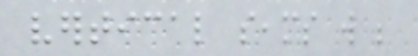vertical seams will be
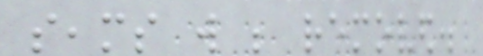seams will be removed.
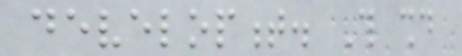development. This should
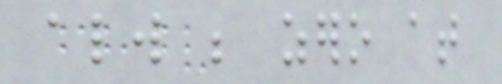always be zero at
